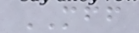MFF
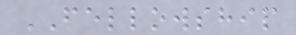FELLOWSHIP
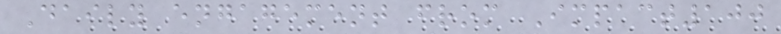Daily engagement from Impact100
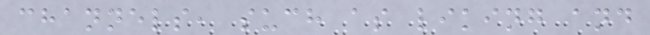channels, such as liking and
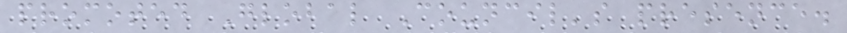promoted Global Council's presence.
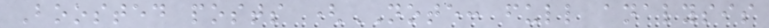Boosted posts (NOTE: full analysis
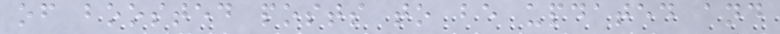of boosted posts to be updated and
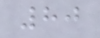80
